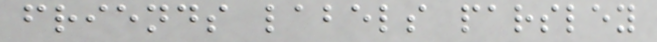friends labels parsley
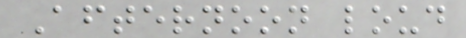Afternoon loud
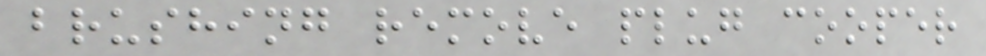brushing remove plug cooper
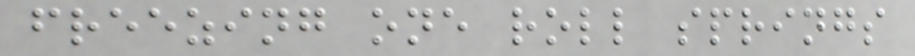freezing one roll springs
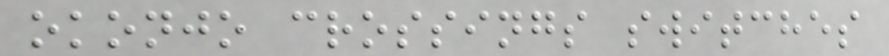okonjo crossings switches
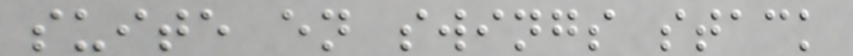suite en swings stack
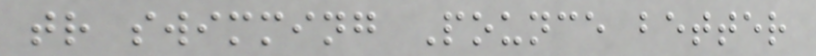tr swimming Pounce better
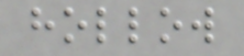hollow
